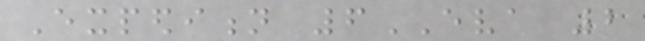Expedition 6EVA 2
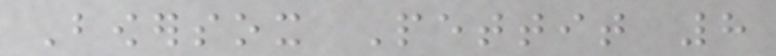Bowersox Pettit 8
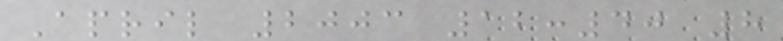April 2003 12:40 8
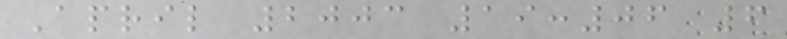April 2003 19:06 6
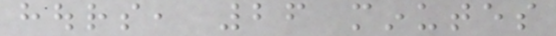hours, 26 minutes
